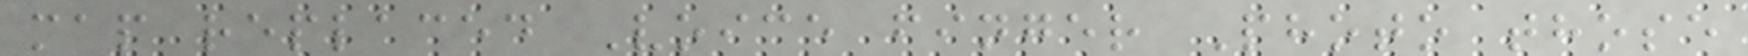map replaced Voice finger Photo those
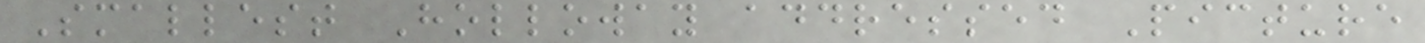Smallest Holloway addressed Picture
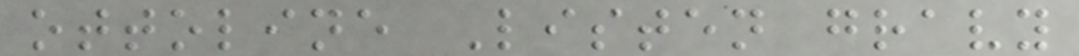ottoline Listen gravy
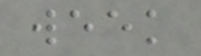week
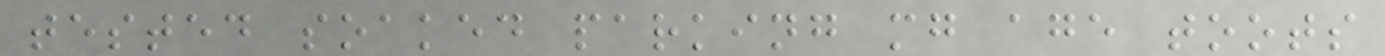tested soaked parking mg age toots
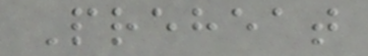Preheat
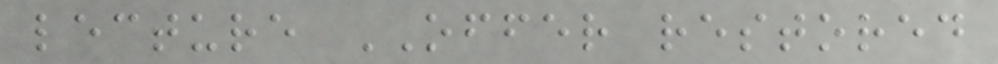lecture OFFER restored
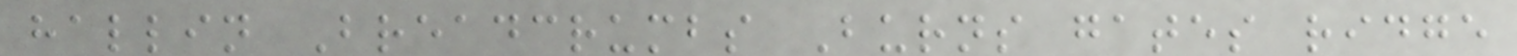hallin Breadcrumbs Burns gates ridge
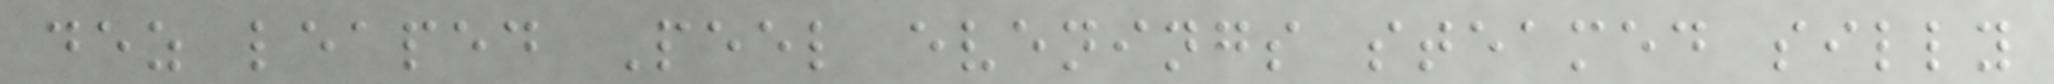dez leaped Peel evenings steamed silly
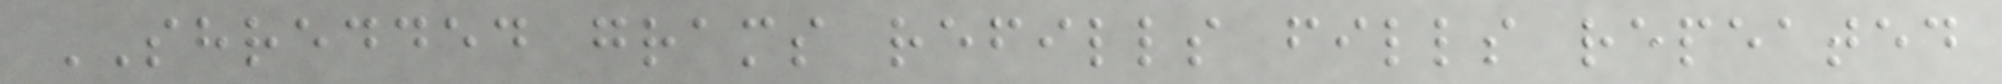SHREDDED grams refills fills repeated
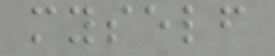myself
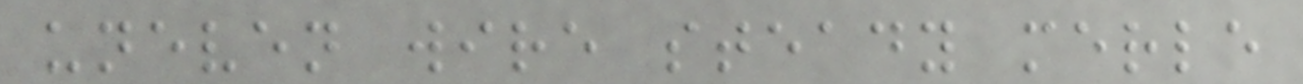uneven wire steady merle
